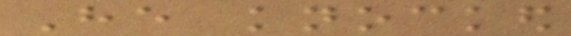He knocked
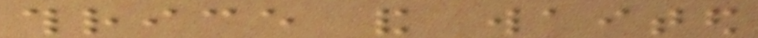thrice and waited
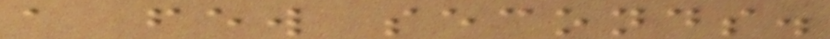a few seconds.
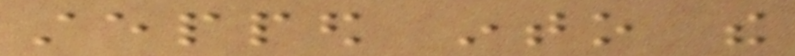stepped into the
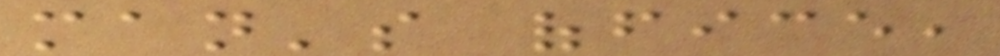man's office,
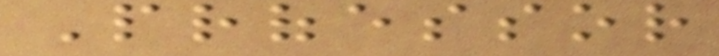Professor
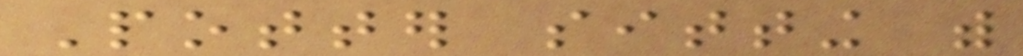Potter sitting with
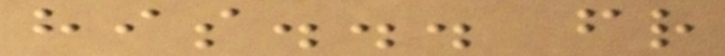his... friend
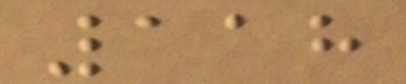118
